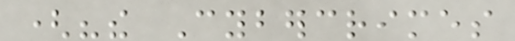("the Cybercrimes
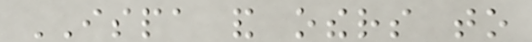ISPA and others to
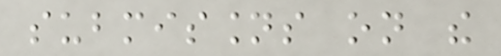submissions on the
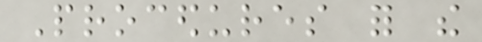Procedures for the
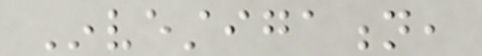Investigation,
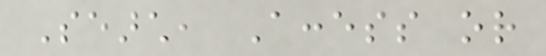Search, Access or
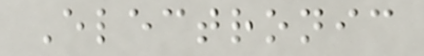Electronic
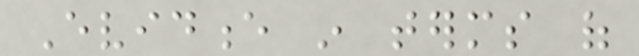Evidence in terms of
